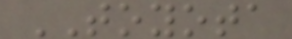TOYOTA
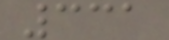331
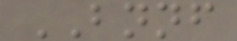BNNF
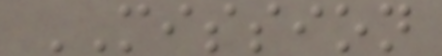MISSION
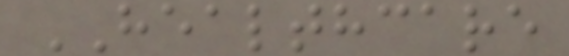HEALTHCARE
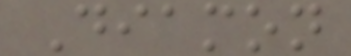Diamon
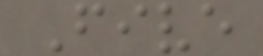Five
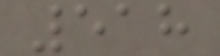518
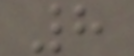8
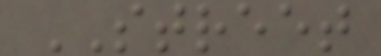STREET
